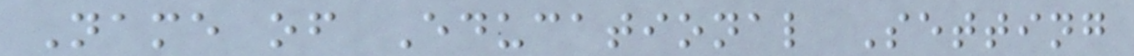Name of Educational Setting
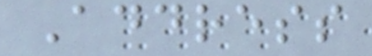Address
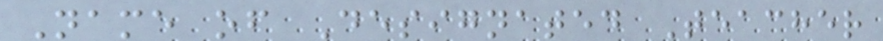Name of Designated Teacher
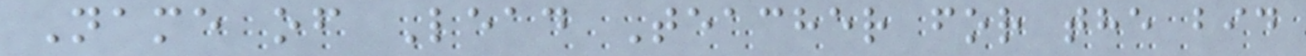Name of Lead Teacher for the bid
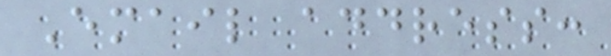Email address:
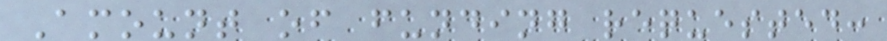Amount of funding requested:
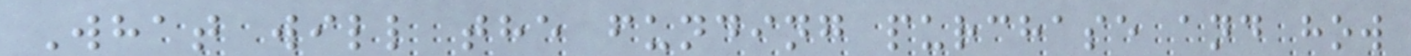What will the funding purchase and how
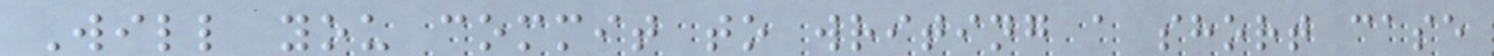Will you commit to writing a short case
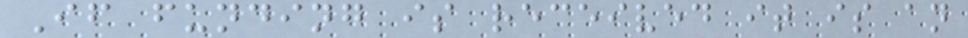If funding is received it is an
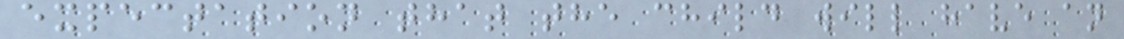expectation that the child will have an
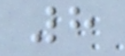8
